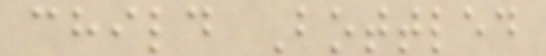child Bottled
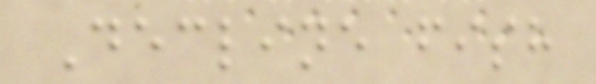Decline fish
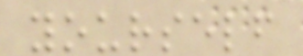yourself
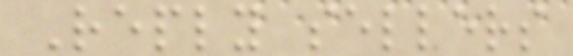Reply sellers
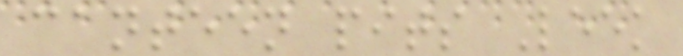canteen pits Leek
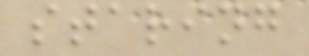staring
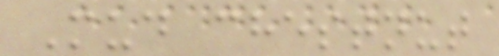Mud chestnut
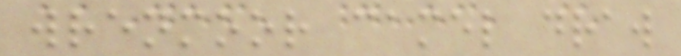wrenmoor camel draw
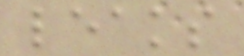leaks
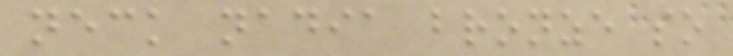neck nadia bronze so
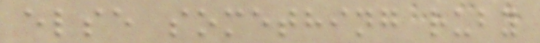else something ruby
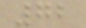72
